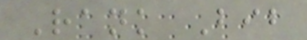Rank Bib
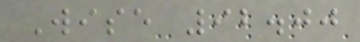Wise 92.00
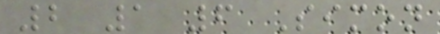2 1 6 Simon
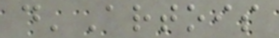d'Artois
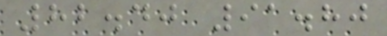82.40 91.80
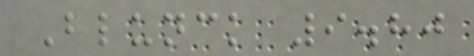Blunck 9.80
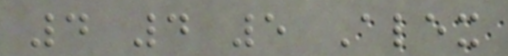4 4 5 Alex
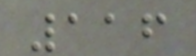116
